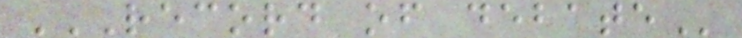RECORD OF DEBATE
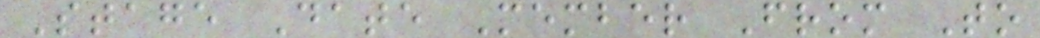Stage Date Member From To
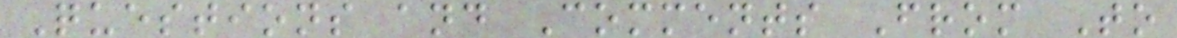Questions and Comments From To
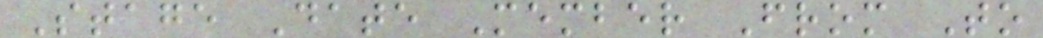Stage Date Member From To
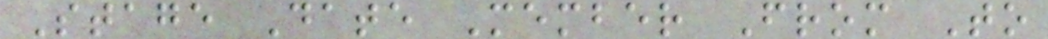Stage Date Member From To
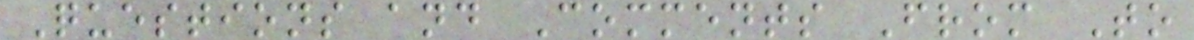Questions and Comments From To
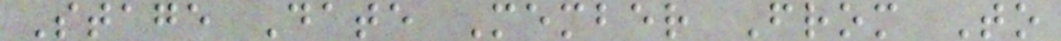Stage Date Member From To
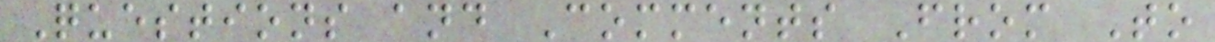Questions and Comments From To
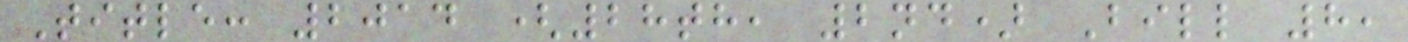Title: 2014 (28th, 2nd) Bill 8,
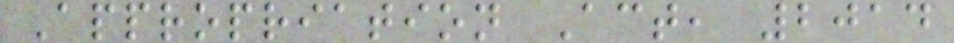Appropriation Act, 2014
